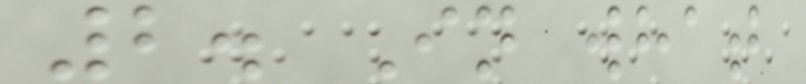2. In what
